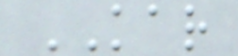KAR
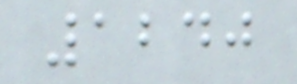1240
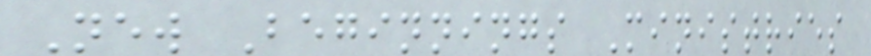New Beginnings Ministries
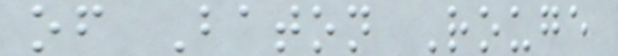of Baton Rouge
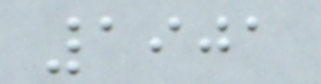1901
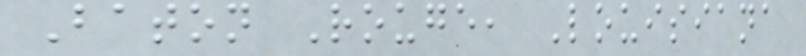Baton Rouge, Louisiana
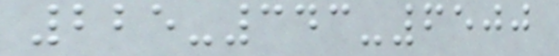225-343-6500
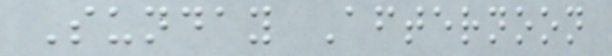Sunday Afternoon
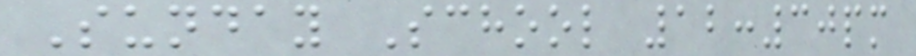Sunday School 12:30pm
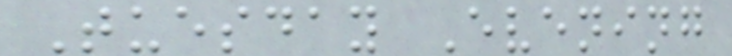Tuesday Evening
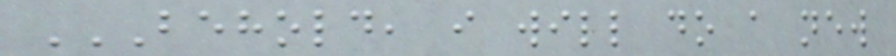BEHOLD, I WILL DO A NEW
